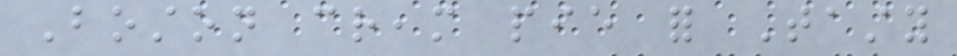Boston cream pie for Tasty
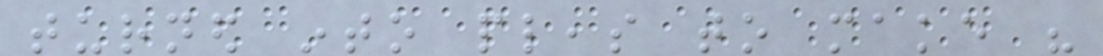turned into pleas to make his
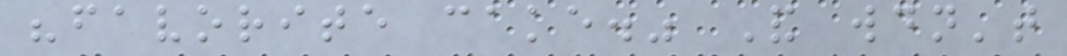"favorite cake." And wouldn't
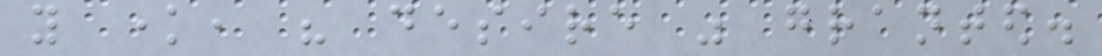you know, his desire was granted.
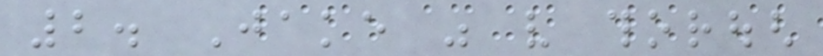2. Jake was very thorough
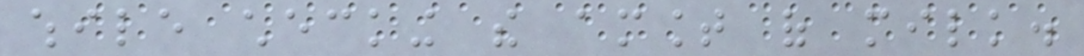while checking the amount of milk.
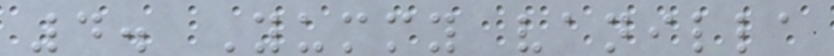4. Yummy vanilla
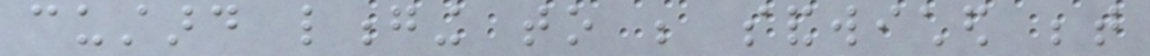custard longing to be sandwiched between
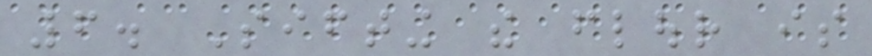6. Sifting the flour is
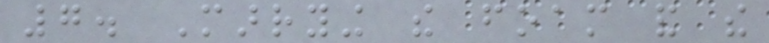7. Marrying the foam and the
